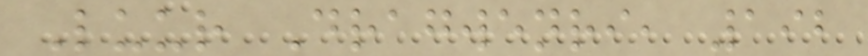Luur Dragwenri, 192
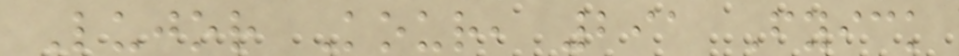Lujor Kour, 291 Fyick
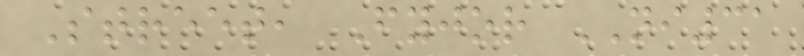Street, Fyjor NI31
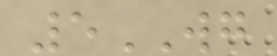5WG
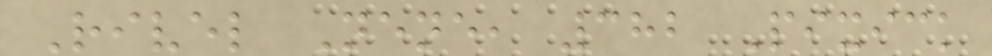Rivel Nene, 382 Pixick
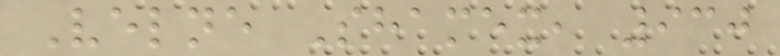Velne Shamex, 930
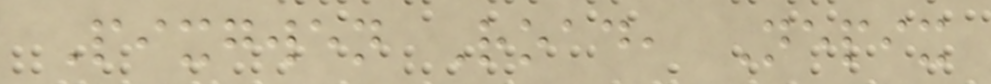Pixgwen Road, Nepix
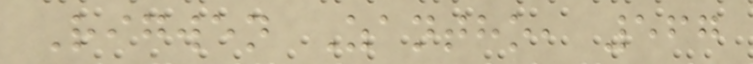Rigwen Zantho, 567
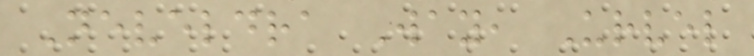Neveldra Way, Urvel
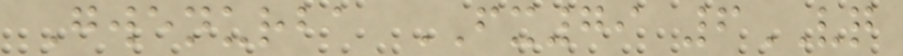Gwenurba FX79 6VQ
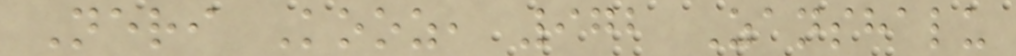Neri Kooz, 972 Zanshalu
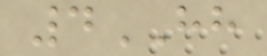4HH
